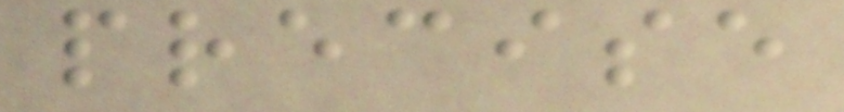precise
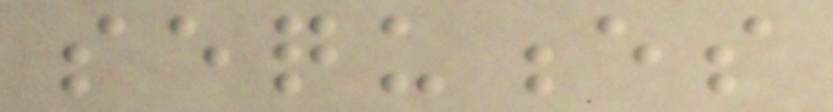sequences
